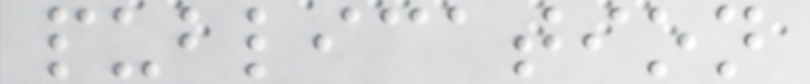publication
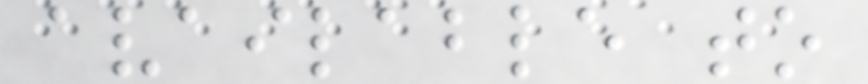available to
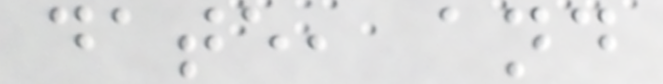date, and
